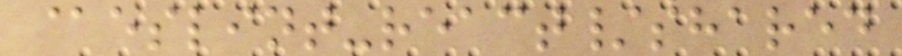@eslint-react/shared
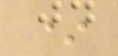*
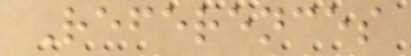References
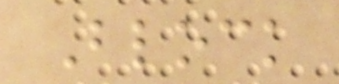Block
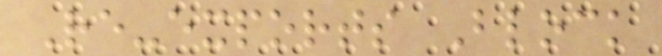Re-exports Block
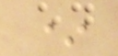*
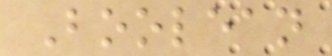Boolean
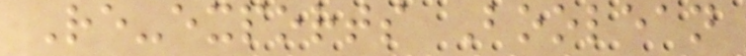Re-exports Boolean
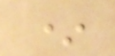*
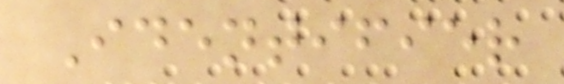Identifier
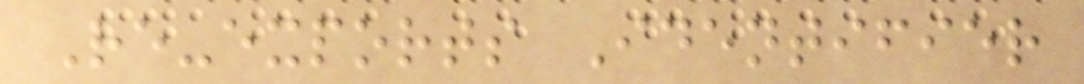Re-exports Identifier
